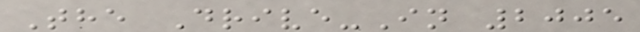The Drive-In 2005
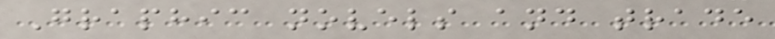Graphic novels and trade
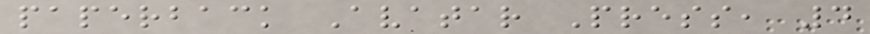paperback Avatar Press, 4
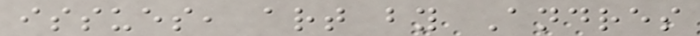issues, art by Andres
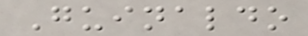Guinaldo
